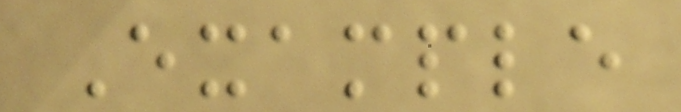Example
